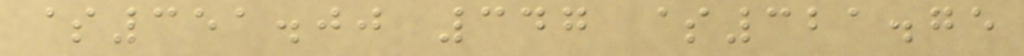$351.00 347 $321.75
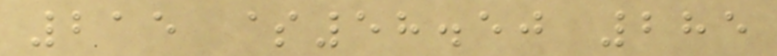215 $58.50 285
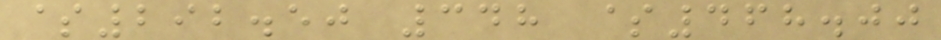$292.50 348 $468.00
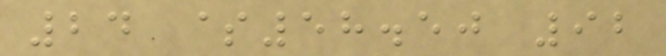24 $58.50 92
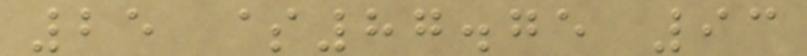25 $87.75 93
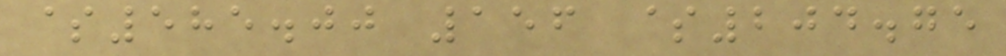$585.00 156 $204.75
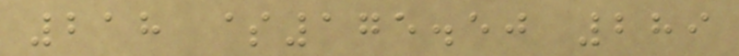218 $175.50 289
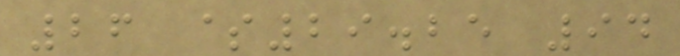26 $29.25 94
